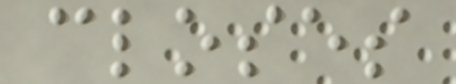closes
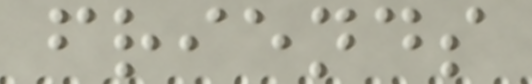friends
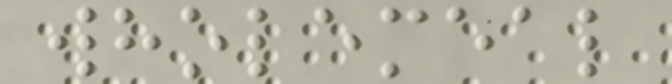wholemeal
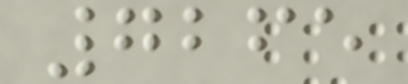7265
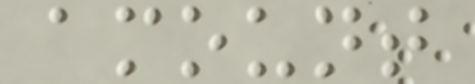amount
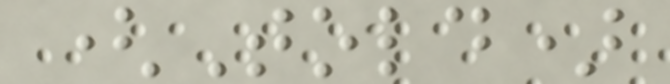(Told)
